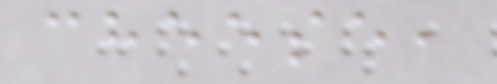cheese,
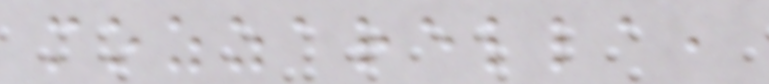mozzarella,
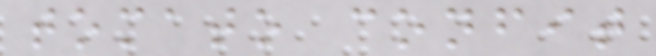tomato confit
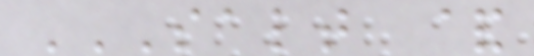SALT &
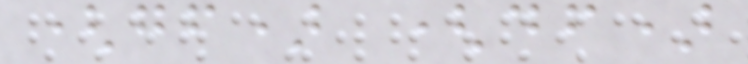(gf) (df)
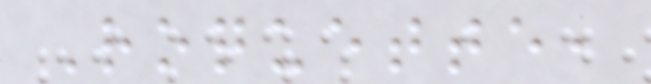Roquette,
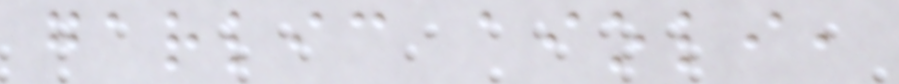garlic aioli,
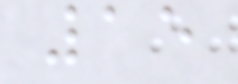15
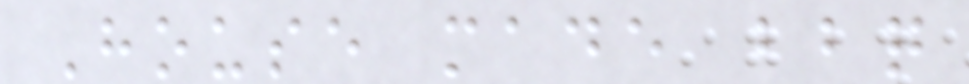House made bbq
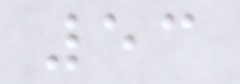53
